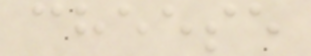cheese
